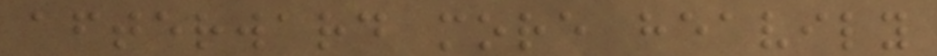afterward more heavily
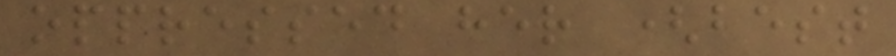oppressed her (best
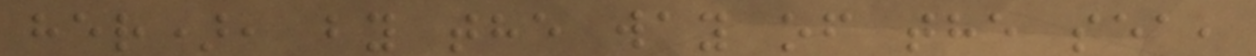her), by the way of the sea,
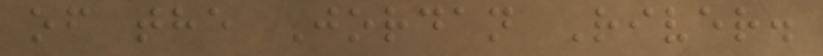of the Jordan River.
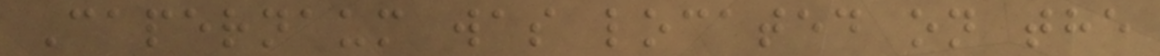Capernaum was located on the
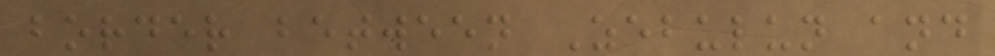border between Zebulun and
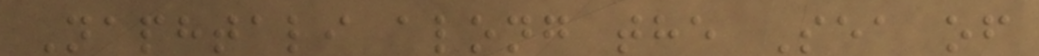Naphtali along the Sea of
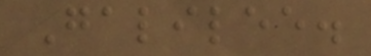Galilee.
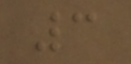3
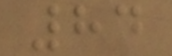84
